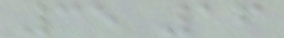35 16
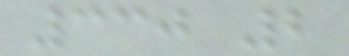330 2
